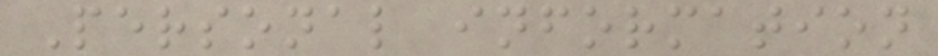Personal information
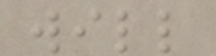will
